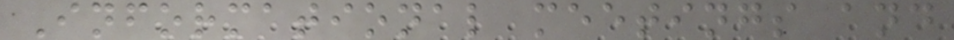Informational meetings and
